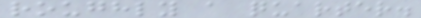roughly a quarter.
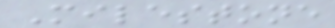Milestone
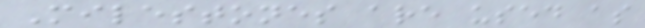Milestones are used as
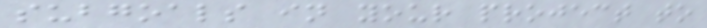subgoals in your project to
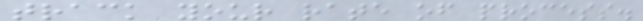track your rate of process.
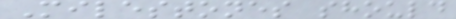Milestones should
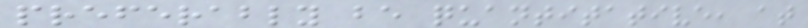preferably be quantitative, at
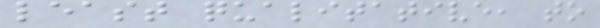least qualitative, to
